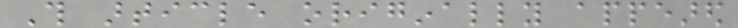This article originally appeared
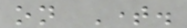on Time.
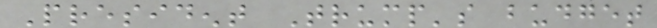President Trump's budget
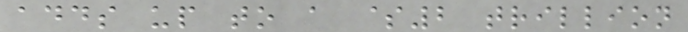adds up to a $2 trillion
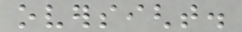oversight.
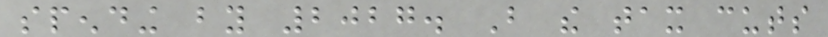spending by 2027. But the tax cuts
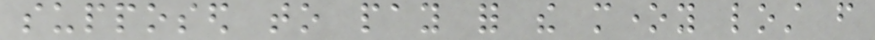supposed to pay for the money lost from
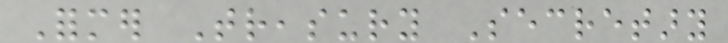Former Treasury Secretary
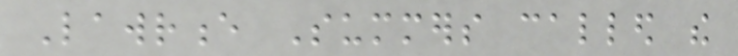Lawrence Summers called the
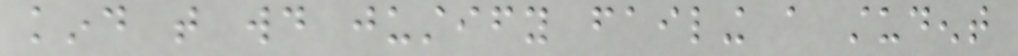kind that would justify failing a student
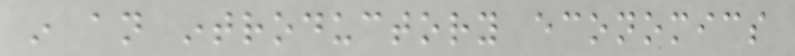in an introductory economics
